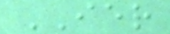IER
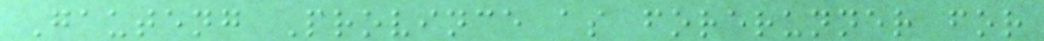Gauteng Province as forerunner for
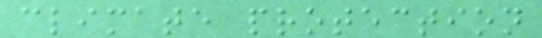climate protection
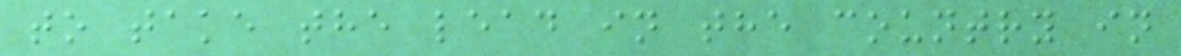to take the lead in the country in
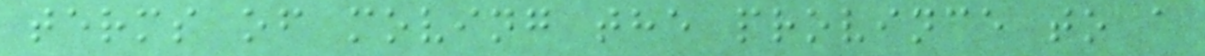terms of moving the province to a
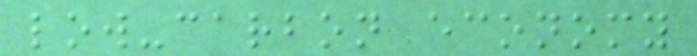low-carbon economy
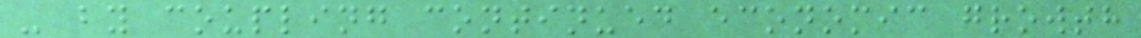- by coupling continued economic growth
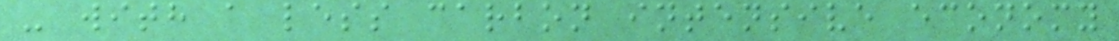- with a less carbon intensive economy
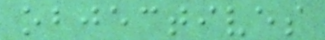objectives
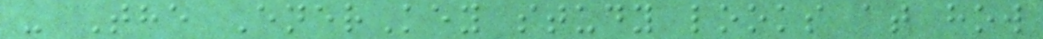- The EnerKey study looks at how
